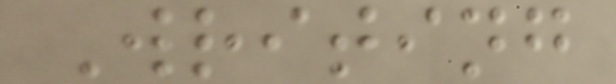Writing
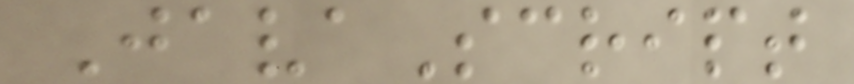JavaScript
